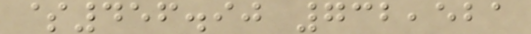$456.90 732,521
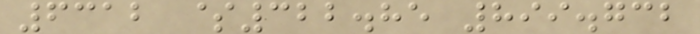6312 $322.85 899.732
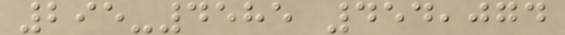295-4585 454,074
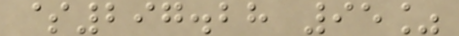$297.28 95%
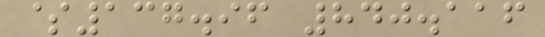$137.96 840.116
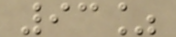93%
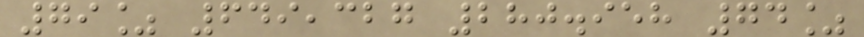79% 649,327 280.958 74%
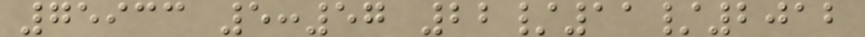75933 5:57 22/11/2012
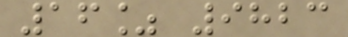16% 9823
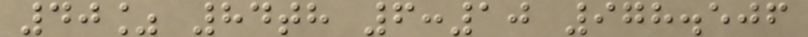40% 84th 6:10 978.506
